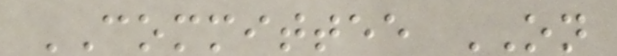COMMITTEE ON
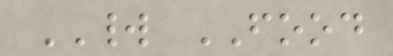WORLD FOOD
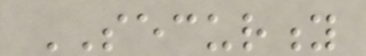SECURITY
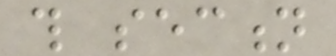this section
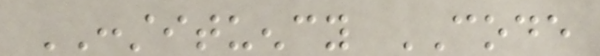CONSTITUENCY CODE
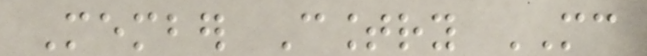Member Country MC
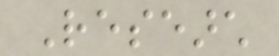Research
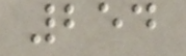254
